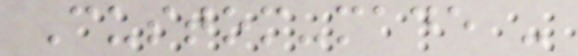Custom-made -
